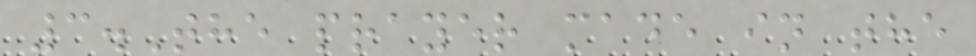3.The prayer made in the
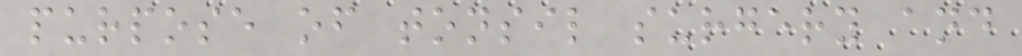purpose of tonsil surgery and
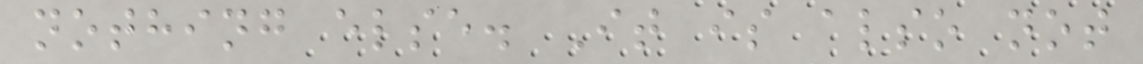nothing else. It is also not
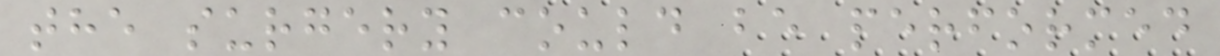the surgery could be performed
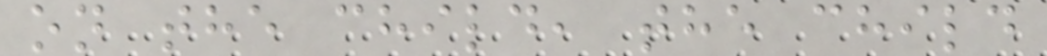on the child, the child
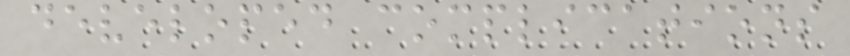developed complications
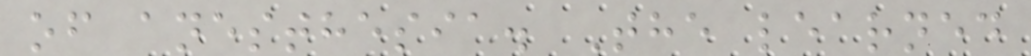of anesthesia. The learned
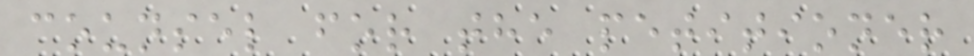counsel for the petitioner
